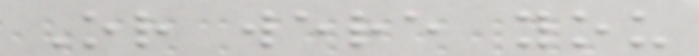Or were you
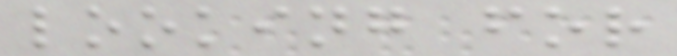looking for
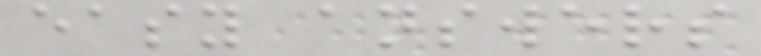easy answers
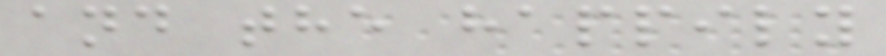and the happily
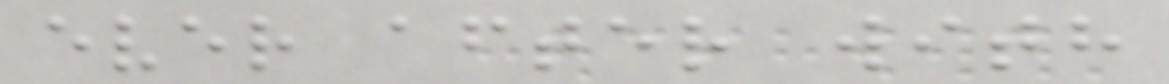ever after with
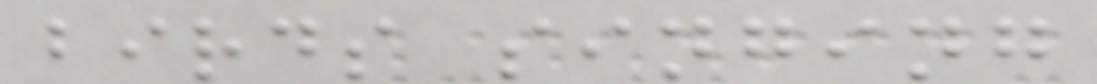birds singing
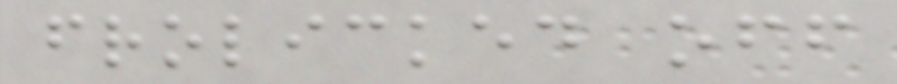frolicked off
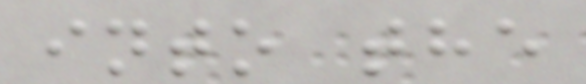into the
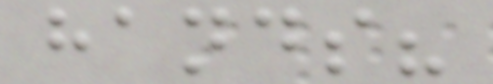hands?
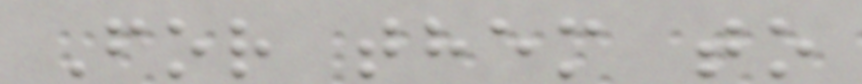For them to
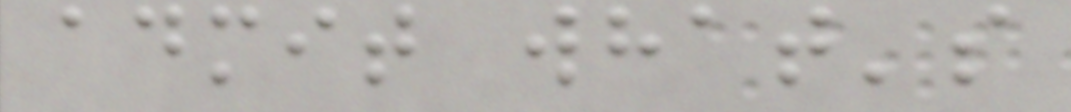admit what's
